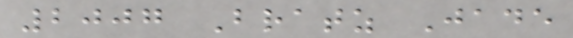2007 Bratz Jade
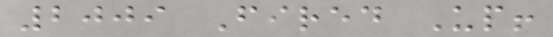2009 Fired Up!
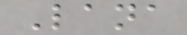Lana
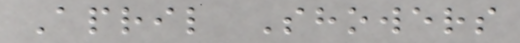April Showers
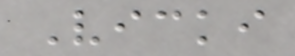Vicki
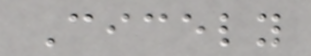Cicely
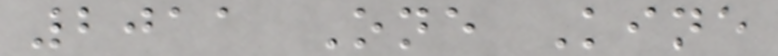2011 One Kine
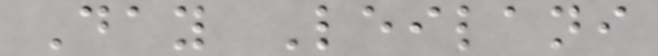Day Leilani
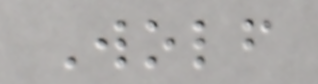Wolf
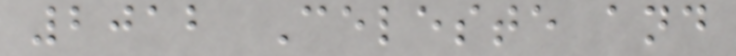2012 Celeste and
